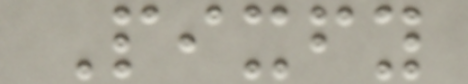Pixfy
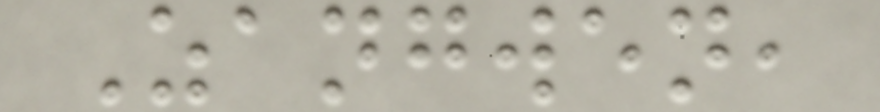Zangwen,
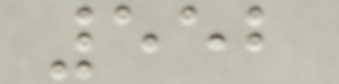552
